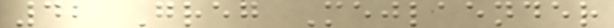42 Greg Mejlaender
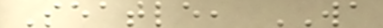Seatle, WA
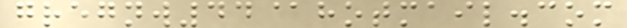gregnw44@hotmail.com
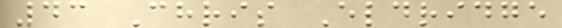43 Chris Eldridge
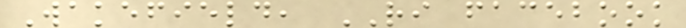Wakefield, RI facebook
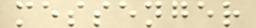messenger
